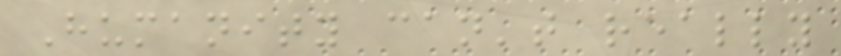Humanity can't really
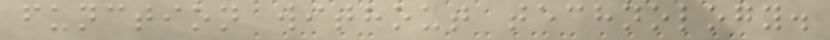function without technology.
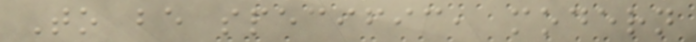To be specific, modern
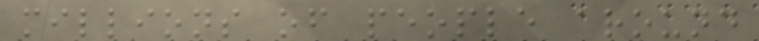millions of people around
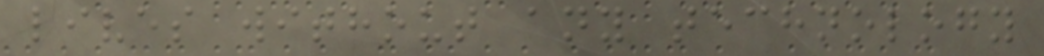lives without any technology
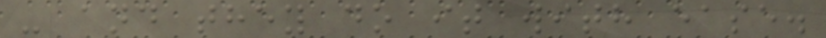- and they do it with ease.
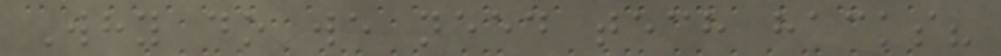Why do we need tech hacks?
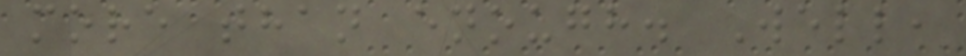more than enough. Well,
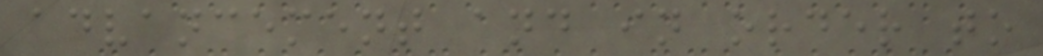advancement and in order to
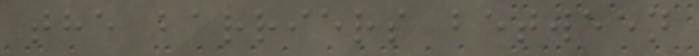the barriers between
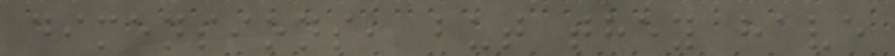dimensions, but they have
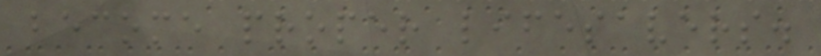become proper lifesavers.
